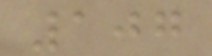107
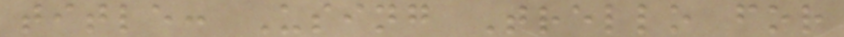title: Using Trello for
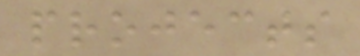projects
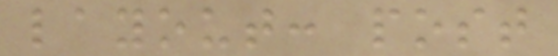layout: post
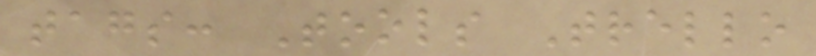tags: Tools Trello
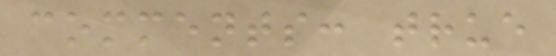comments: true
